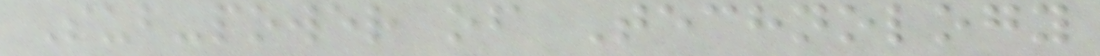Sub-power of Technology
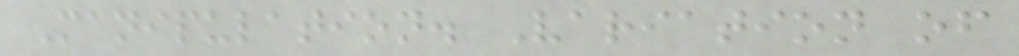Manipulation. Variation of
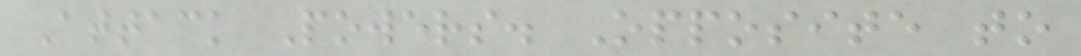Attack Powers. Opposite to
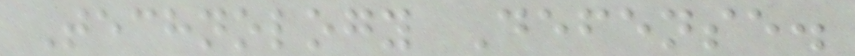Technology Defense.
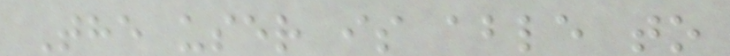The user is able to
